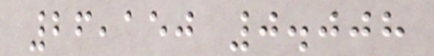26,150 0.008
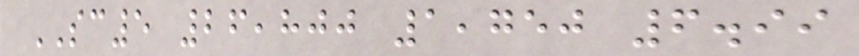SC5 26,800 1,750 6.99
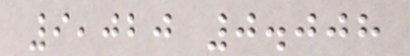9,020 0.008
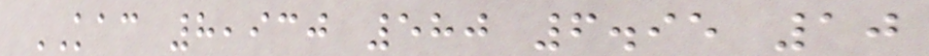KAC 8,930 580 6.95 10
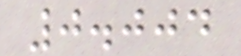0.004
